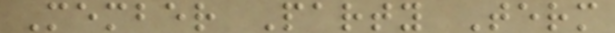Member Party Term
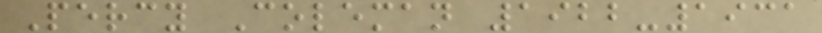Percy Coleman 1922-1931
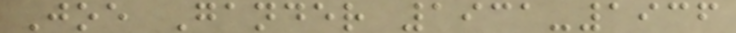Joe Gander 1931-1936
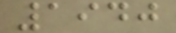1940
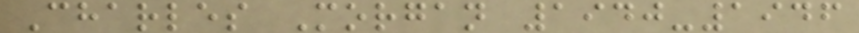Charles Morgan 1940-1946
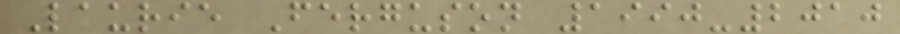Laurie Ferguson 1990-2010
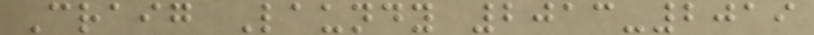Craig Laundy 2013-2019
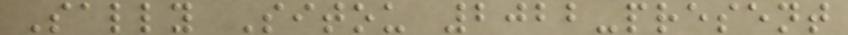Sally Sitou 2022-present
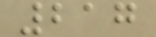217
